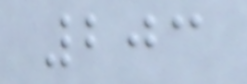203
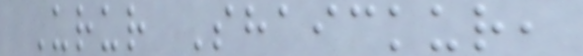Urur Shaickur,
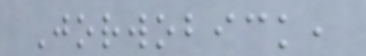Jorwobick,
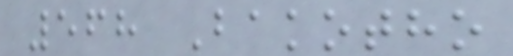568 Bakotho
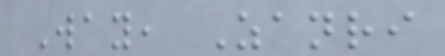Way, Zanri
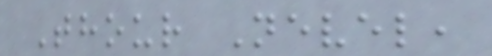Thour Nevel,
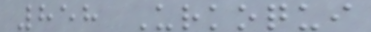858 Urkoqui
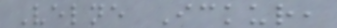Velne Ickur,
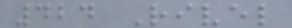424 Rivel
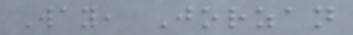Way, Jorzan
